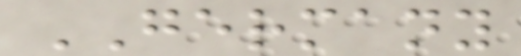GERMANY
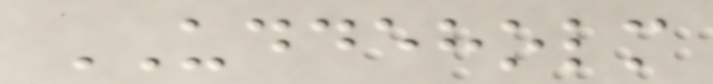UDDEHOLM
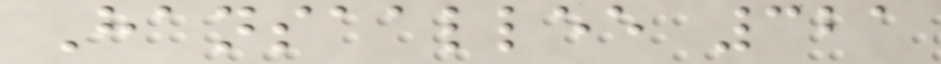Hansaallee 321
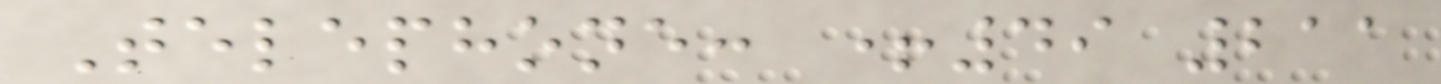Telephone: +49 211
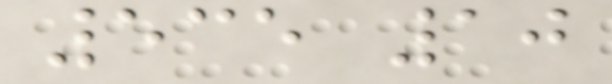535 10
